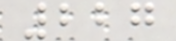227
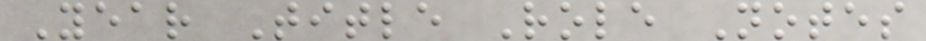Year Title Role Notes
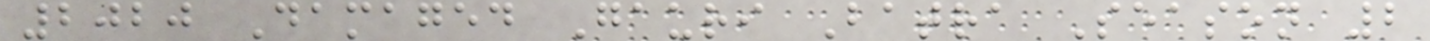2020 Damaged Gauri Batra Season 2
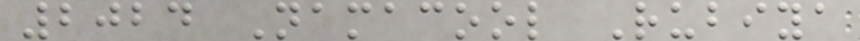2024 Namacool Rubiya
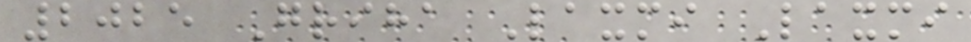2025 Griha Laxmi Laxmi
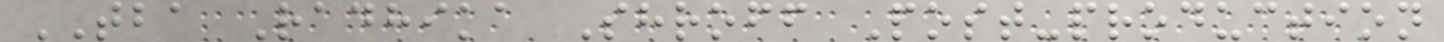TBA Radhika Shroff Post-production
